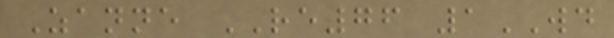Zanne RE76 1WD
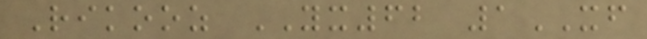Rikooz YX62 1XF
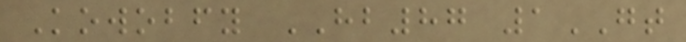Kowobfy HB87 1GT
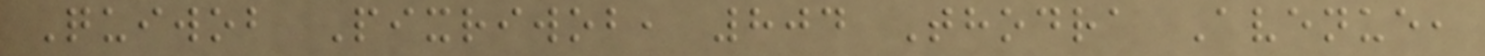Quiwob Pixriwob, 804 Thodra Avenue,
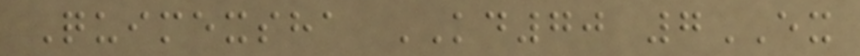Quimexsha KD70 7EX
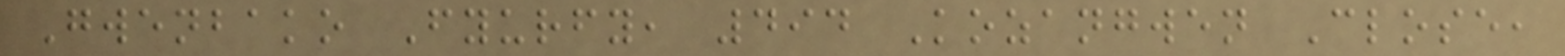Gwenbako Fyurfy, 494 Kozangwen Close,
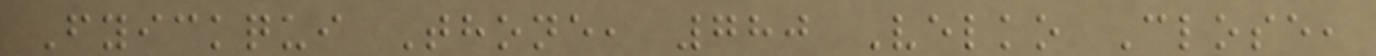Fyickqui Thone, 780 Velko Close,
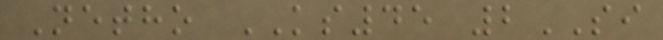Netho KS45 2SI
